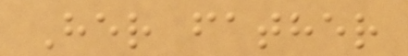Her father
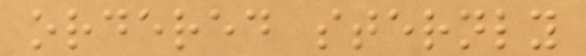ordered sternly
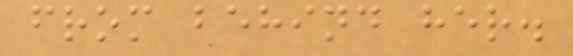from behind her.
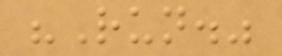"Run."
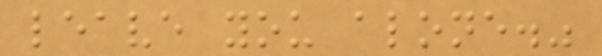leave you alone."
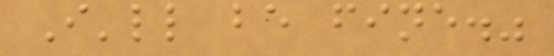I'll be fine."
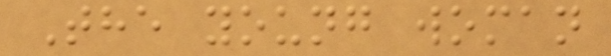The young woman
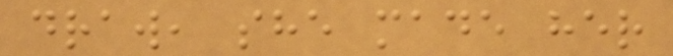draw, she made her
